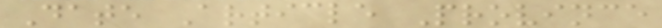Date Article Province
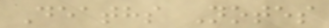Deaths Notes
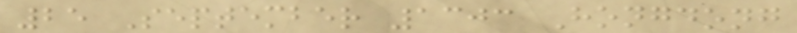25 September 1303 Hongdong
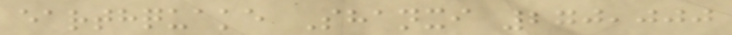earthquake Shanxi 270,000
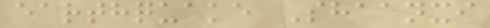earthquake Shaanxi
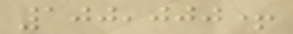100,000+
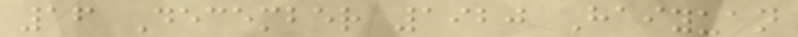16 December 1920 Haiyuan
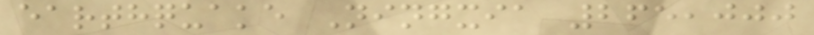earthquake Ningxia 265,000
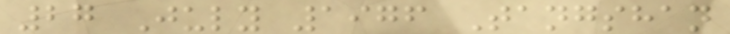27 July 1976 Tangshan
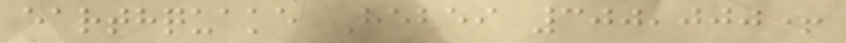earthquake Hebei 300,000+
